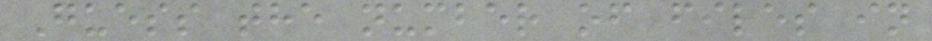Guess the number of files in
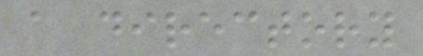a directory
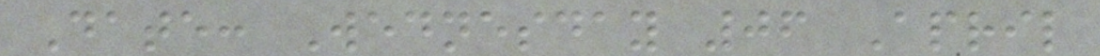Date: Wednesday 06 April
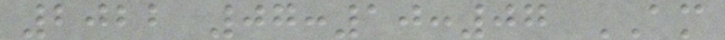2022 07:10:07 AM
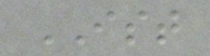IST
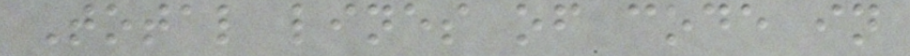Total lines of code in
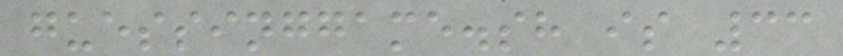guessinggame.sh is 33
